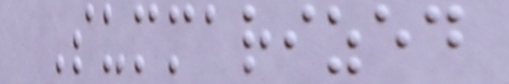Summarized
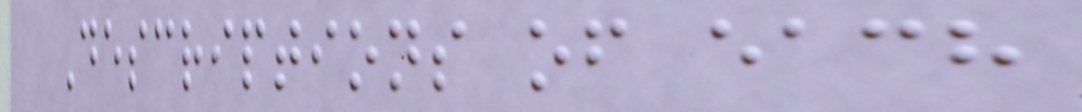Descriptions of each
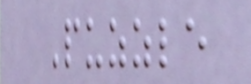Puzzle
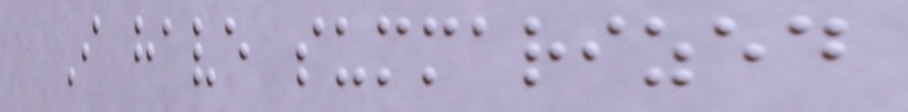I have summarized
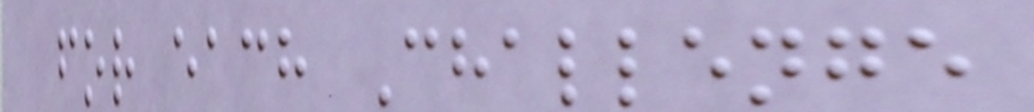for each Challenge
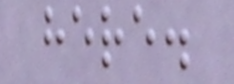here.
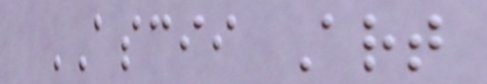ASCII Art
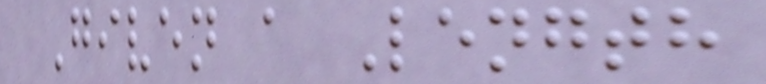Given a Length
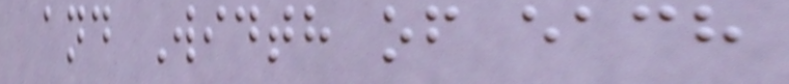and Width of each
